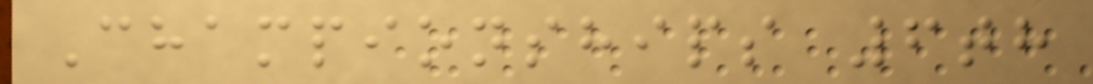Championships 6th
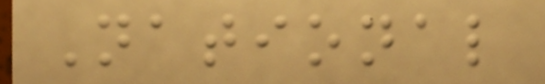National
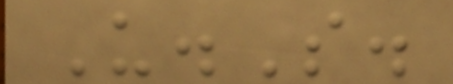U.S.
